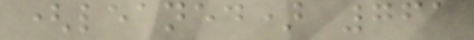(leaned) 761
